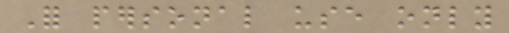For personal use only
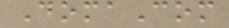DomaCom
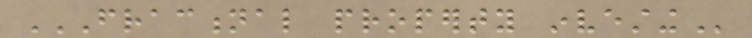FRACTIONAL PROPERTY INVESTING
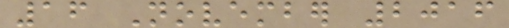16 November 2016
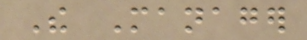The Manager
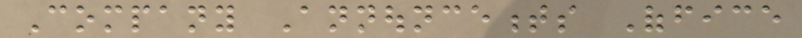Company Announcements Office
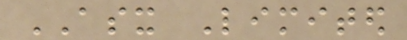ASX Limited
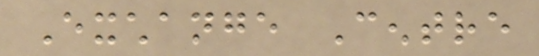Exchange Centre
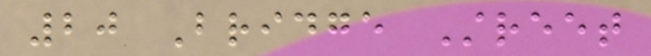20 Bridge Street
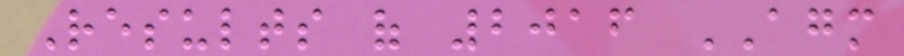Results of 2016 AGM
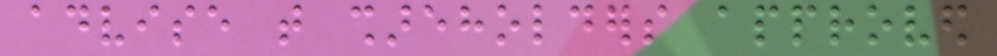advise that shareholders approved
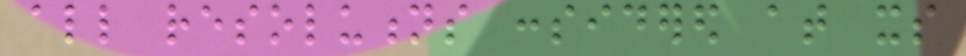all resolutions considered at its
